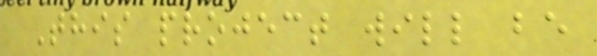This project will be
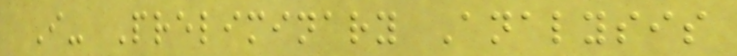I- Preliminary Analysis
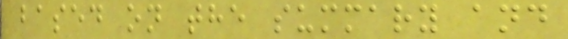based on the summary and
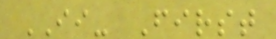II- First
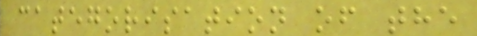categorisation of the
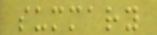summary
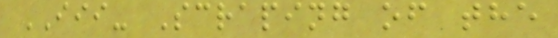III- Scraping of the
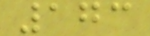173
